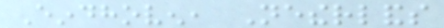Eindhoven, Netherlands
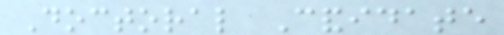Doctoral Candidate
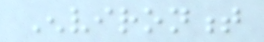Environment
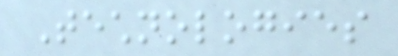Technologies
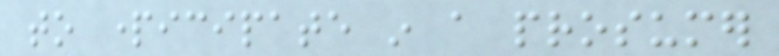to participate in a prosumer
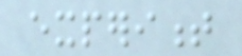experiment
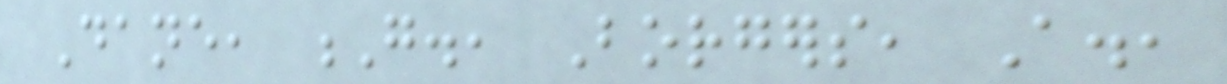Dane, G., Borgers, A.,
